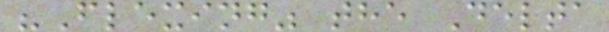"Flexing" the Delta
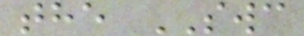the SWC
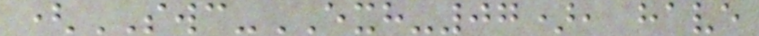(SWC-EXH-07), have
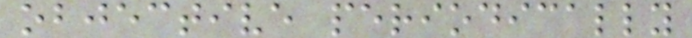objective periodically
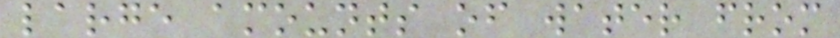large amounts of water from
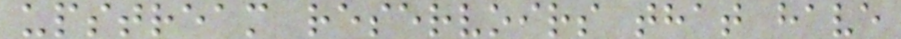upstream reservoirs that have
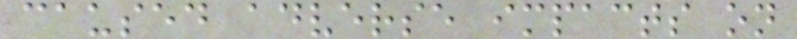caused adverse impacts on
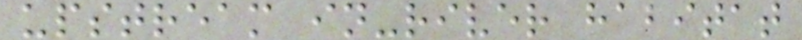upstream in-river habitat
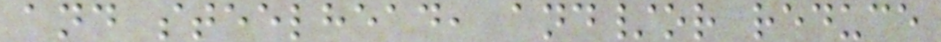and steelhead, and/or reduce
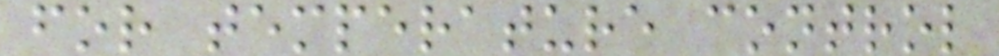for temperature control
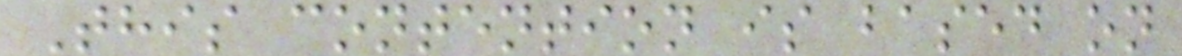This contention is based on
